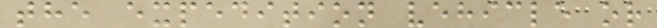the expedition vehicle or
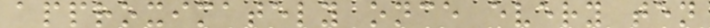approximately once every ten
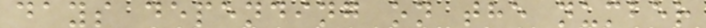days depending on the number
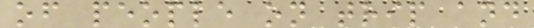of people on trip and
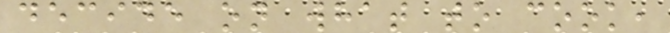decide on what to cook,
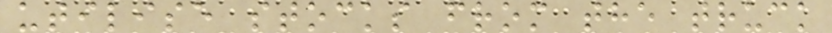utilise stocks from the truck
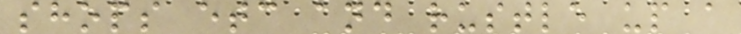shops etc and rustle up a
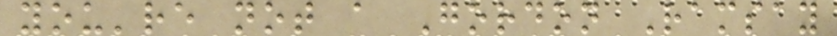you're not a Gordon Ramsay
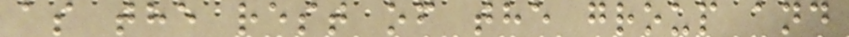as the rest of the group and
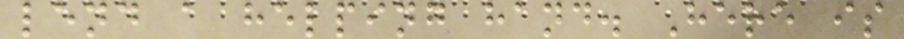lend a helping hand. Here is
